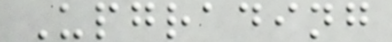Upgrading
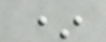*
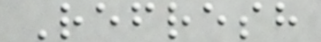Refresh
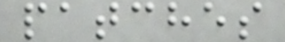patches
